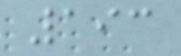193
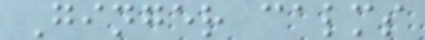Ginger calms
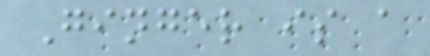Ginger is a
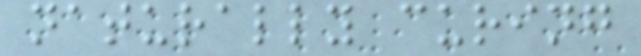naturally curing
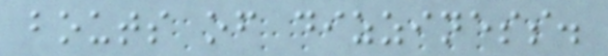bouts of dizziness.
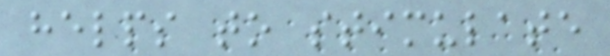helps to stimulate
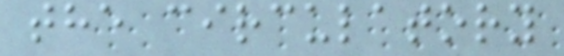the circulatory
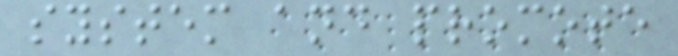system and promote
